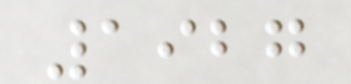1927
